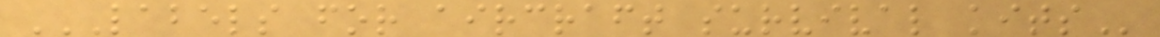LABELS FOR AIRCRAFT SURVIVAL KITS
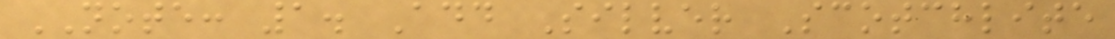NOTE: 1. Add Silver Scotchlite
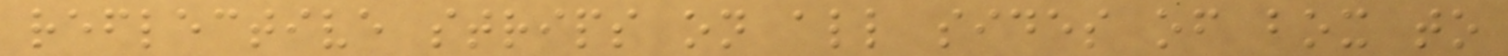reflective strips on all sides of box to
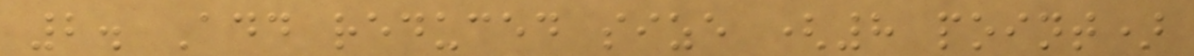2. Add reduced size (8 point)
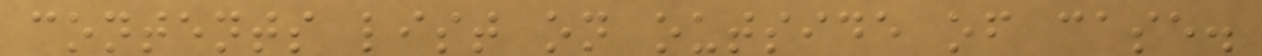contents list on outside of case.
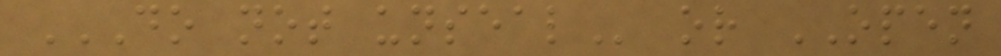DO NOT UNSEAL or OPEN
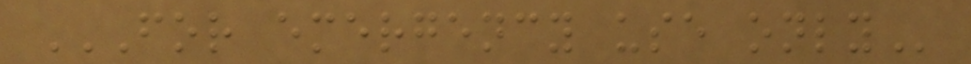FOR EMERGENCY USE ONLY
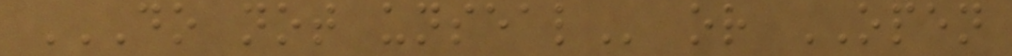DO NOT UNSEAL or OPEN
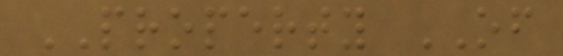PROPERTY OF
